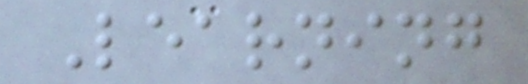Learning
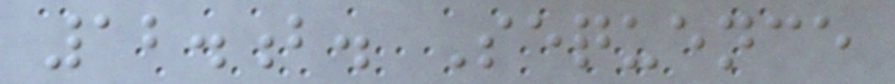12.b. Sequence
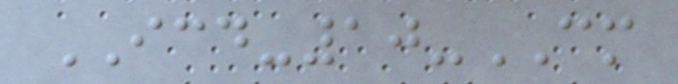ICD-10-CM
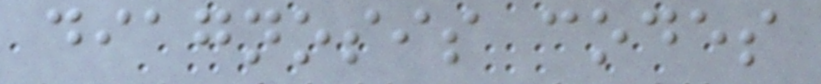diagnosis codes
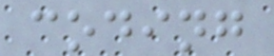coding
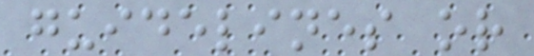guidelines or
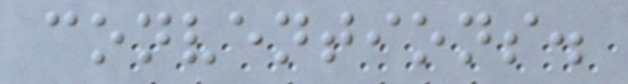conventions.
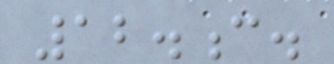12.c.
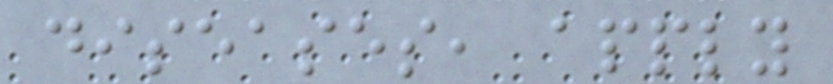diseases, apply
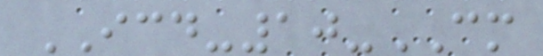ICD-10-CM
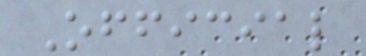Official
